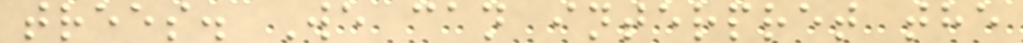trees. We can interpret the
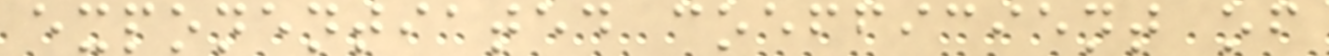exponentiated coefficient of
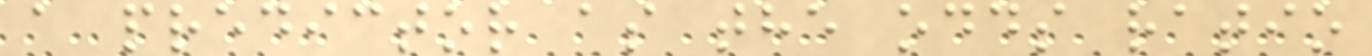a predictor as the odds ratio
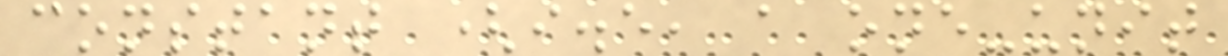constant (i.e, a one-unit
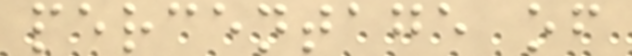percentage of
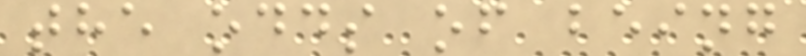the odds of being
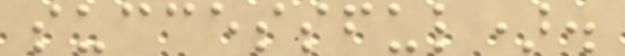successful).
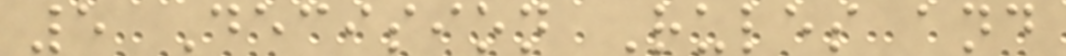5 Decision Rules and
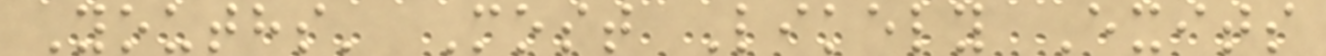Youths' Most Likely Exits
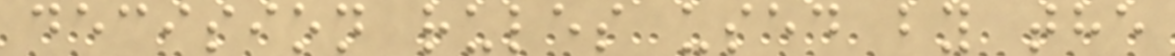decision rules used by the
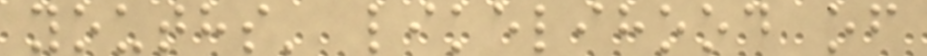youths' likelihood of
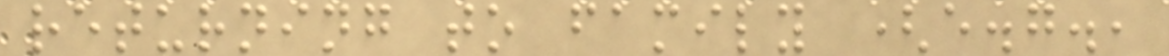returning to family (e.g.,
